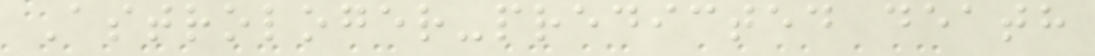Astrologer-predicted death
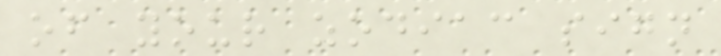of your zodiac sign
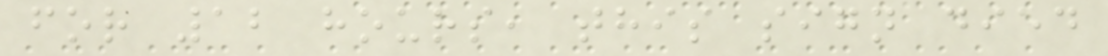for 12 hours, this sign died
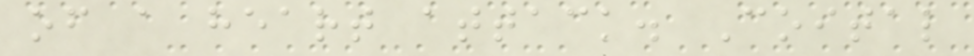of a heart attack. Coital
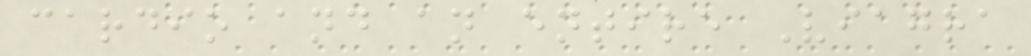cardio and an entire Viagra
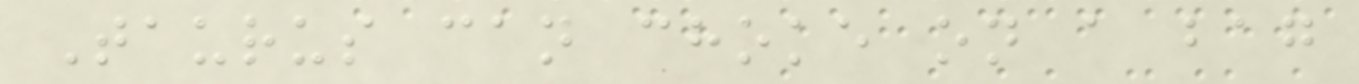Taurus can choke on a bag
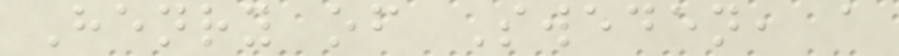Henry of Sweden, a
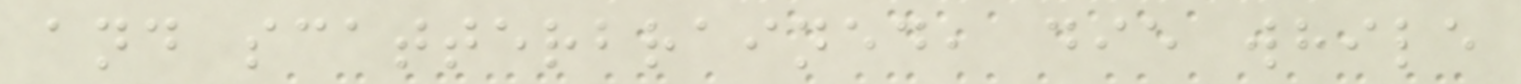and scatterbrained, die while
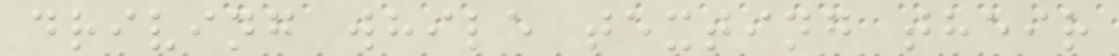driving while texting their
